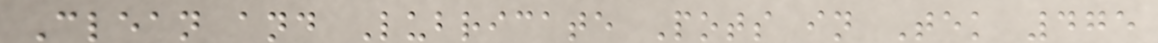Clean and Lubricate Pots in Tek 475
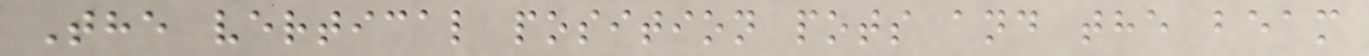The vertical position pots and the beam
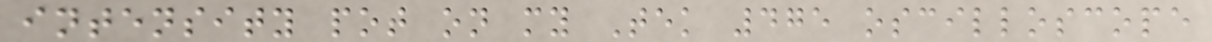intensity pot on my Tek 475 oscilloscope
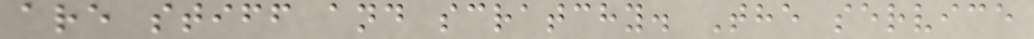are stiff and scratchy. The service
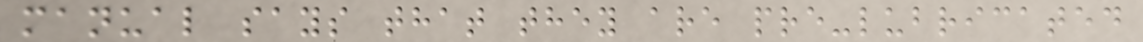manual says that they are pre-lubricated
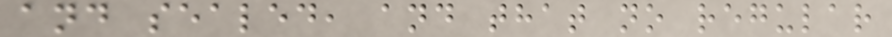and sealed, and that no regular
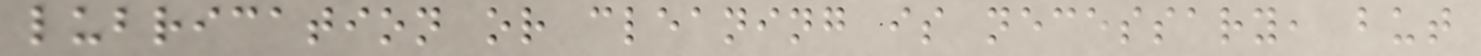lubrication or cleaning is necessary, but
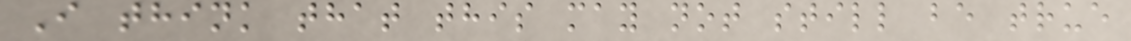I think that this may not still be true
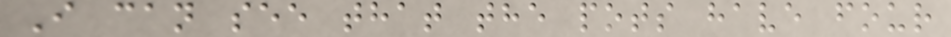I can see that the pots have four
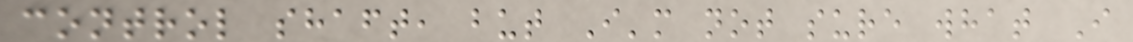control shaft, but I'm not sure what I
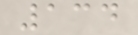134
